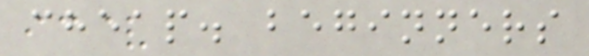cheap. beginners
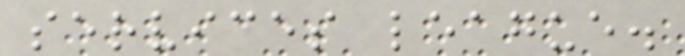services league.
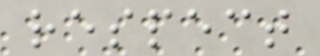respect
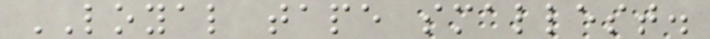LOYAL tape smallest.
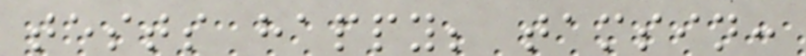tests happy; tamsin:
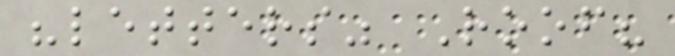"letters" Roof?
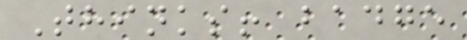Thinks! badge
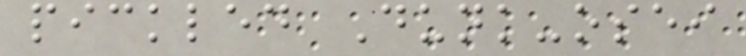pickled Dunk-osei
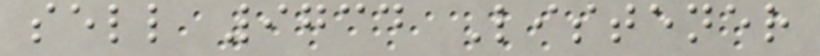sell 9734 Listener
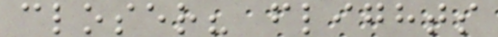closer? flights
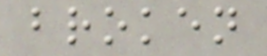broken
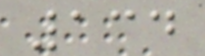134
